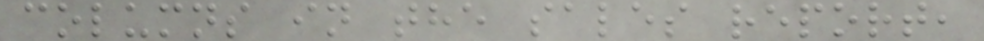columns in the sales report,
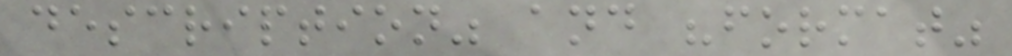description" and "format"
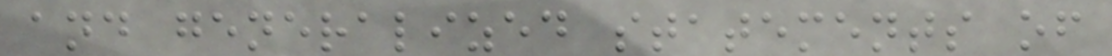and generalized statements of
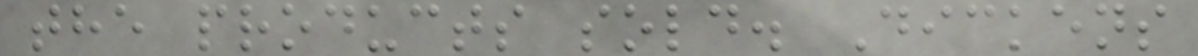the products sold. Dickens
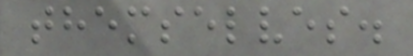themselves.
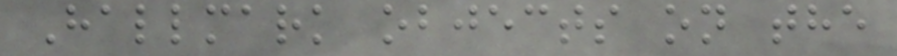Hallmark objects on the
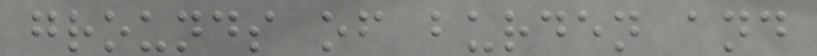grounds of burden and
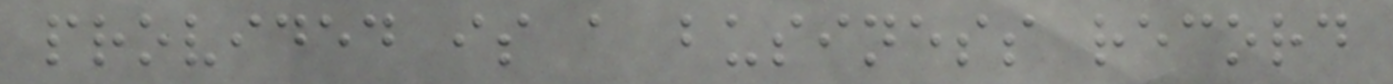provided is a business record
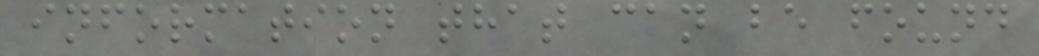information that can be found
